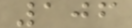106
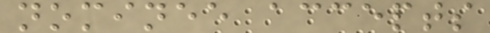nominee accepts
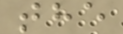the
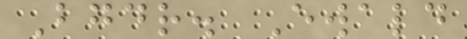Bgdr. Ewald
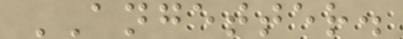ANGETTER.
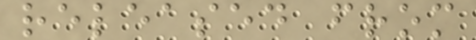released from
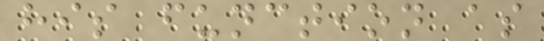his function as
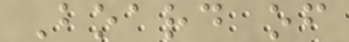Board of
